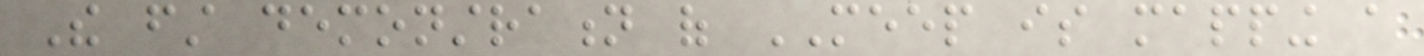The first demonstration of MEEP is mapping a
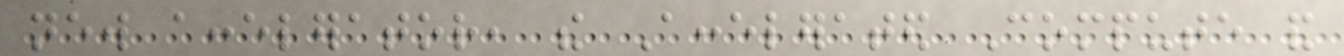new accelerator, the Accelerated Compute and
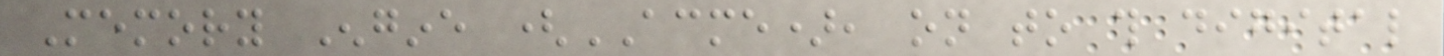Memory Engine (ACME), on to this digital
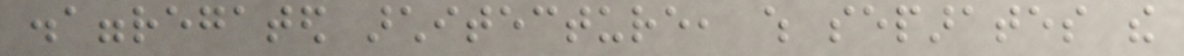disaggregated architecture, which separates the
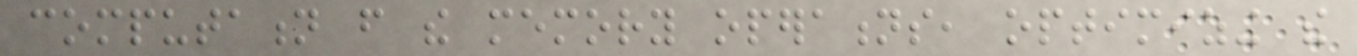computation from the memory operations, optimizing the
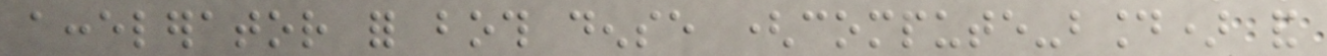accelerator for both dense (compute-bound) and
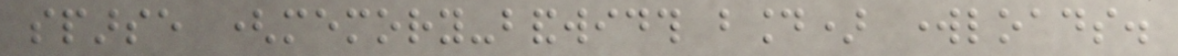sparse (memory-bandwidth bound) workloads.
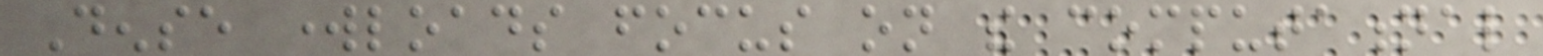Dense workloads focus on the computational
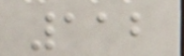112
